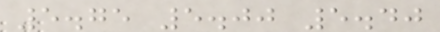5.75 5.00 5.40
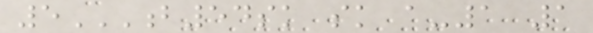5B54SK SK A-1 1
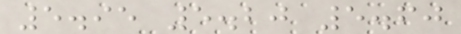5.95 5.20 5.60
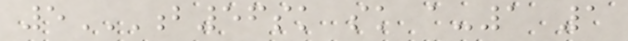5B56SK SK A-1 1
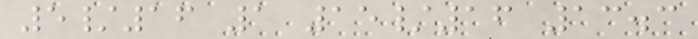5/16 1 15/16 13.3
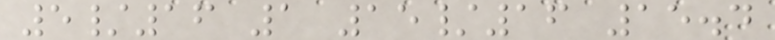5/16 1 15/16 15.4
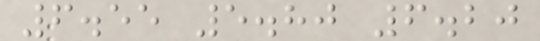6.55 5.80 6.20
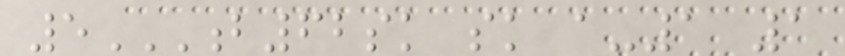5B62SK SK A-1 1
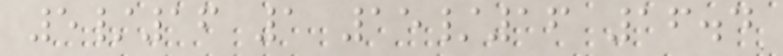5/16 1 15/16 16.4
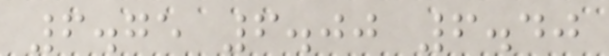6.75 6.00 6.40
